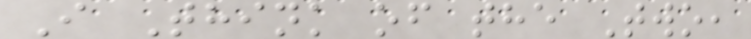I Think of the Two,
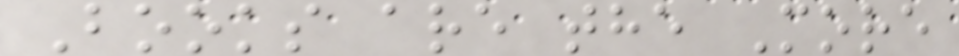Books are the More
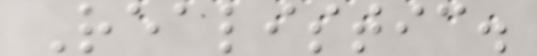Realistic.
